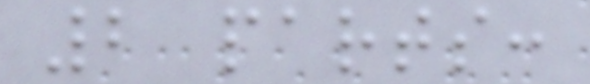2 parts:
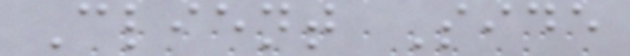Client Side
